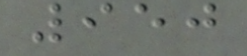950
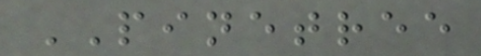PINETREE
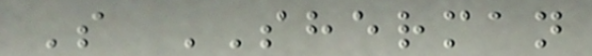S SHERMAN
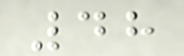48
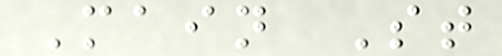Main St
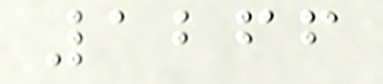1266
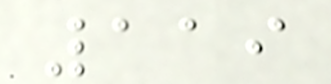119
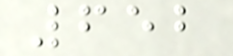652
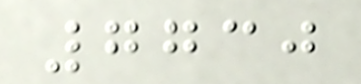7730
